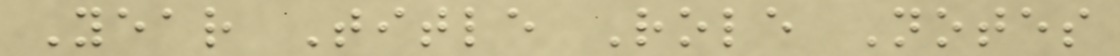Year Title Role Notes
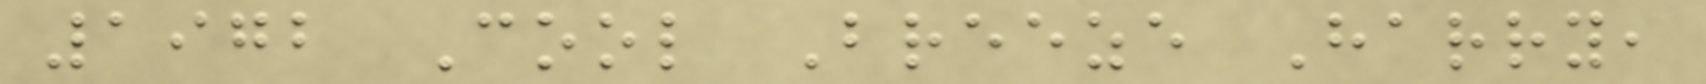1972 Cool Breeze Harry,
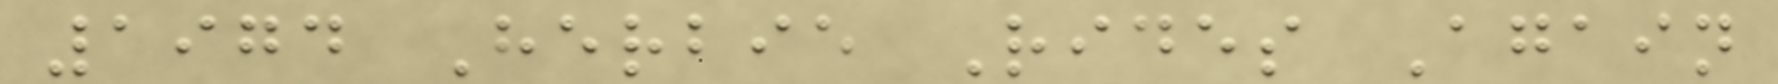1974 Herbie Rides Again
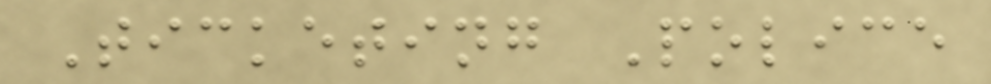Ticketing Police
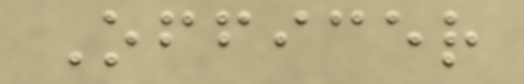Officer
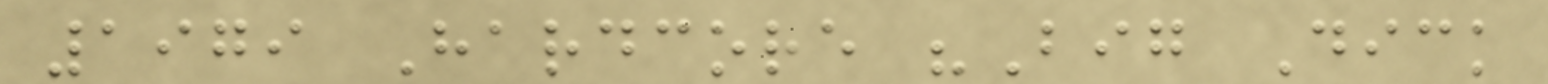1979 Hardcore "Big Dick
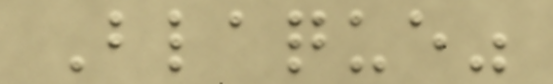Blaque"
